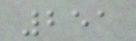251
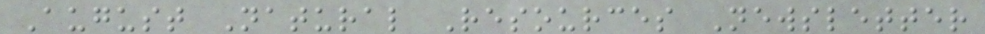August Natural Resources Newsletter
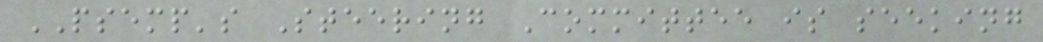PSEMP's Steering Committee is seeking
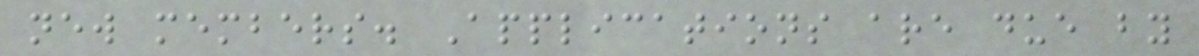new members. Applications are due by
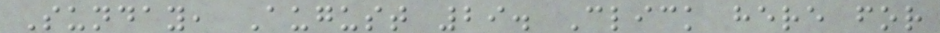Sunday, August 29. Click here for
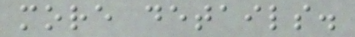more details.
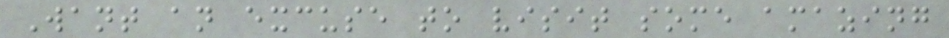Want an excuse to visit some amazing
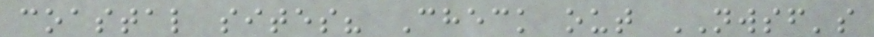coastal sites? Check out NWSF's
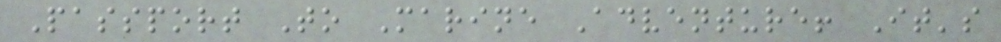Passport To Marine Adventure! It's
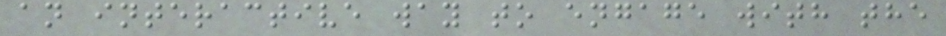an interactive way to engage with the
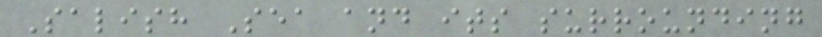Salish Sea and its surrounding
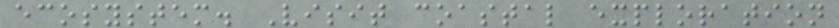ecosystem. Visit coastal exploration
